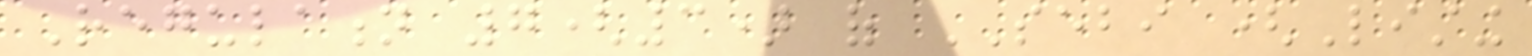Regulation 7(3) of SEBI (Listing
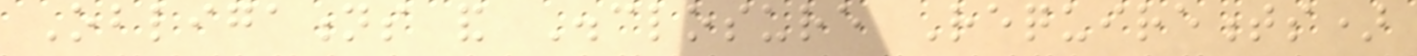Obligations and Disclosure Requirements)
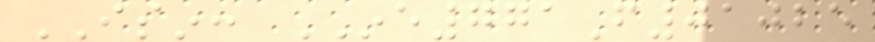ISIN: INE771F01025
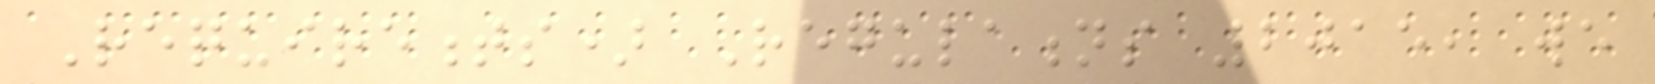Requirements) Regulations 2015, we
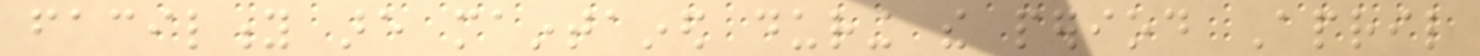facility are maintained during the period April
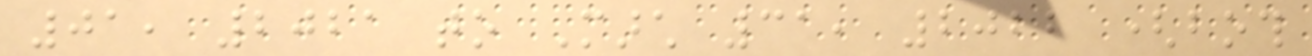01, 2021 to March 31, 2022 (both
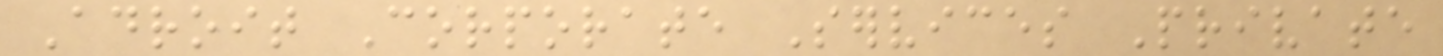Adroit Corporate Services Private
